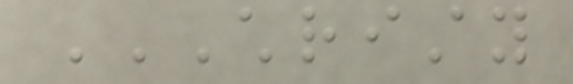CHRISTY
